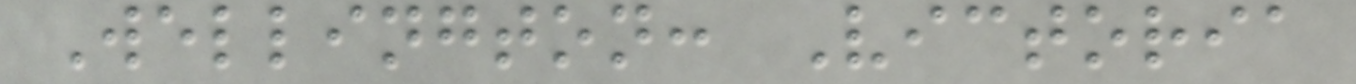Wellington: Victoria
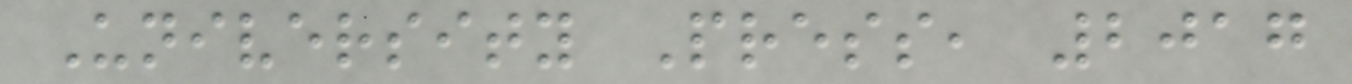University Press, 2017
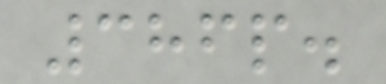386p.
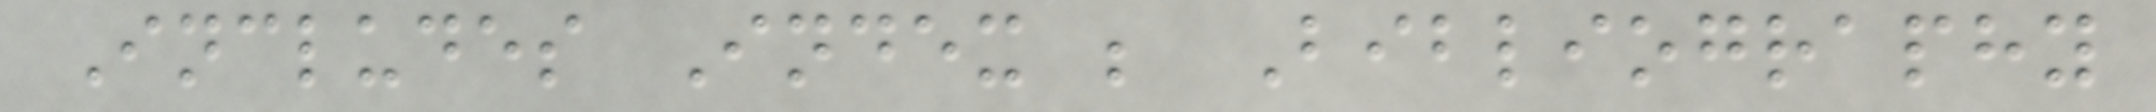Includes Index ; Bibliography
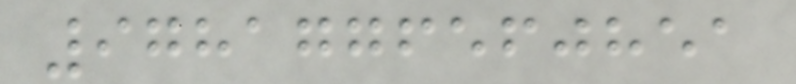9781776560851
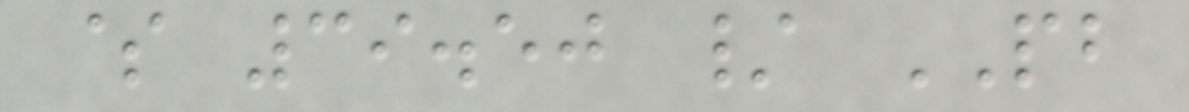$ 39.50 / PB
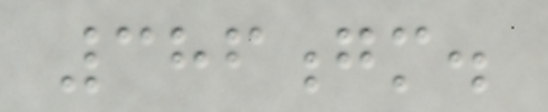386gm.
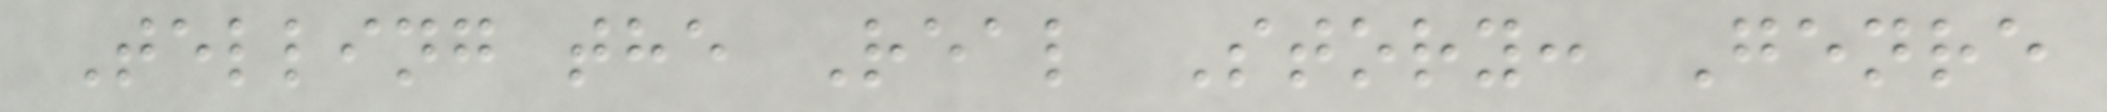Telling the Real Story: Genre
